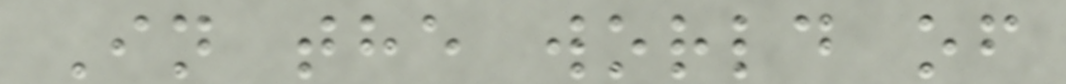In the world of
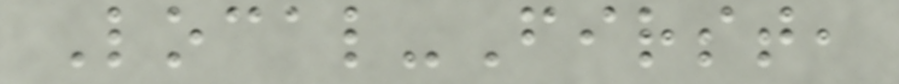Local-First,
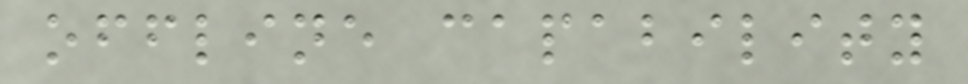offline capability
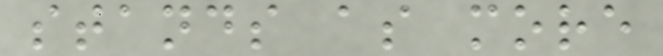stands as more
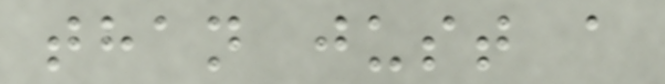than just a
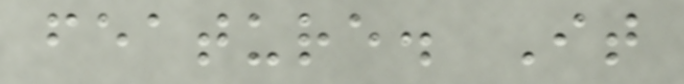feature. It
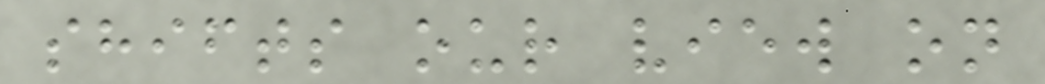shifts our view on
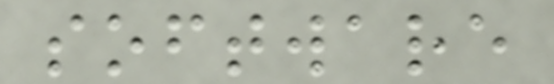software
